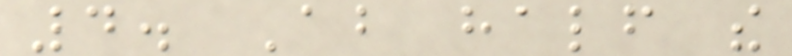4. About half the
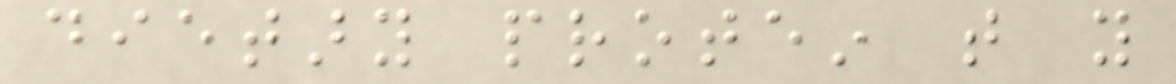dietary protein that you
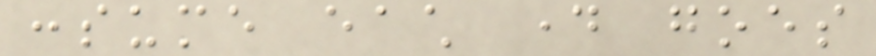consume each day goes
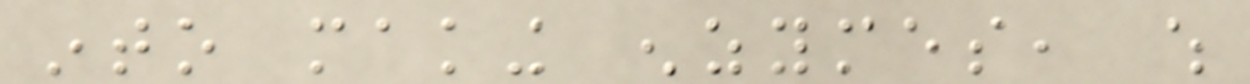into making enzymes, which
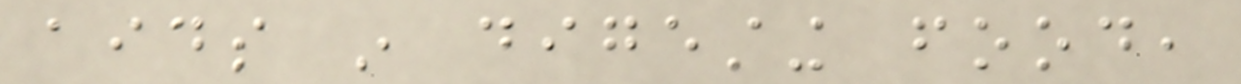aids in digesting food,
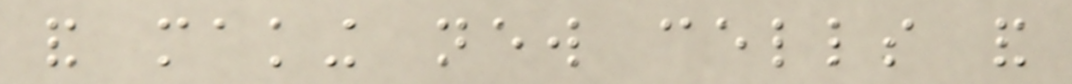and making new cells and
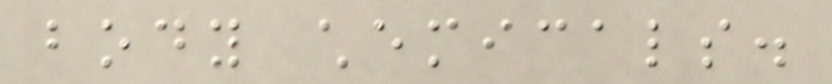body chemicals.
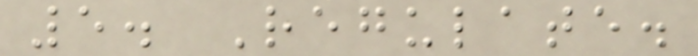5. Regulate.
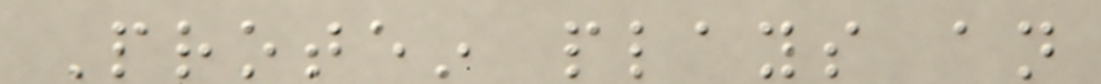Protein plays an
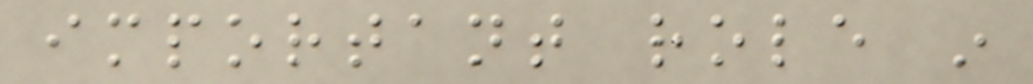important role in
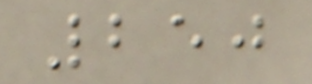250
